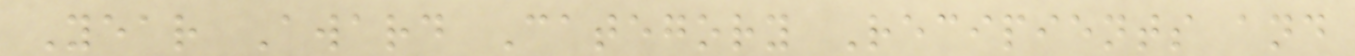Year Award Category Recipients and
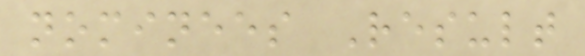nominees Result
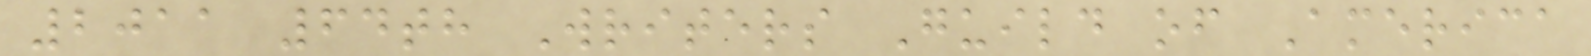2011 64th Writers Guild of America
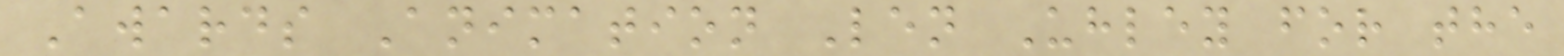Awards Animation Len Uhley for the
